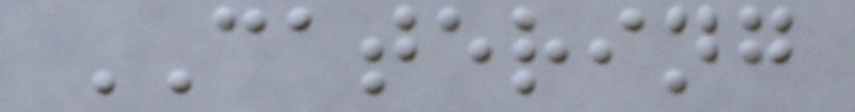CATERING
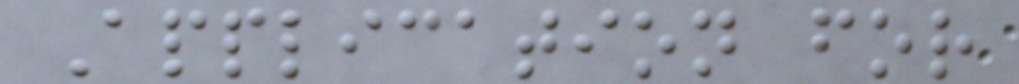Application for
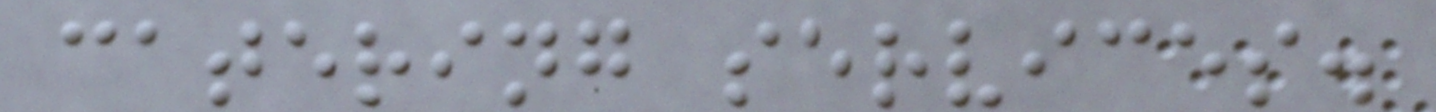catering services.
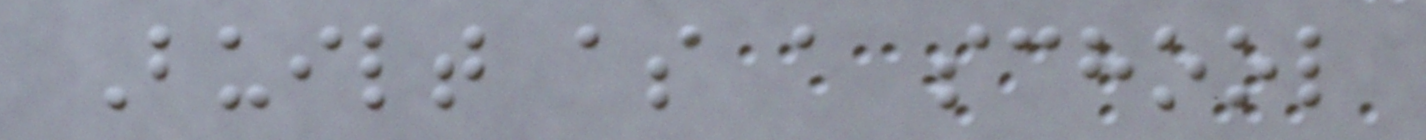Built as a school
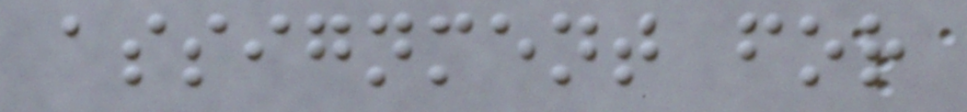assignment for
